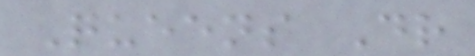Queens Dr
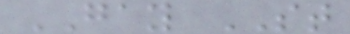GAY ST
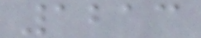1213
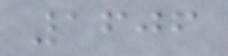1606
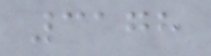3178
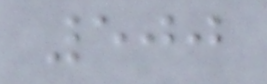500
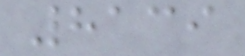8139
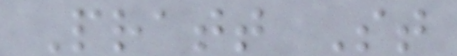Pratt St
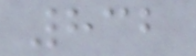832
